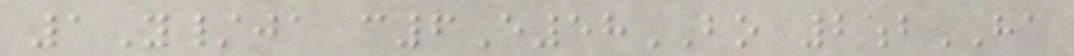1Y/ja c6E58BO 2bHA
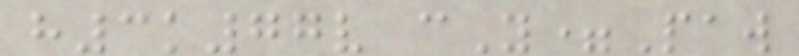h3k77v cY=Paw
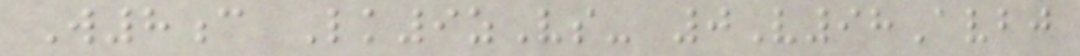W8c Lk9zVs- 0V98Avbj
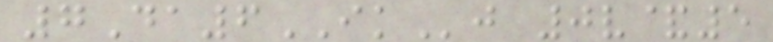7Da6IKj 0v&5
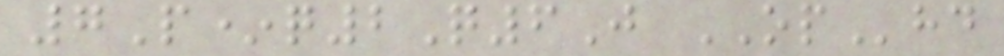7P*q2Q6J OPhd
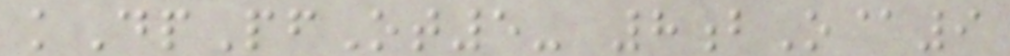kDpPfOt5- 8bO@9
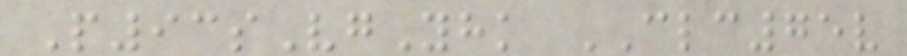P93sVgYhk CLC75v
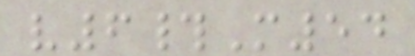v6#M54
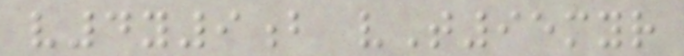v4y9b vT95myr
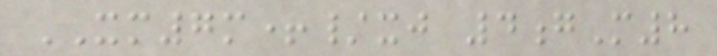XM7m+/xj 4gM8
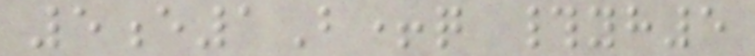5e1B+q #yh5
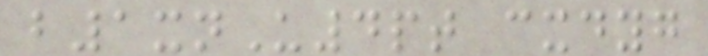b1xnU4pt cxdyg
